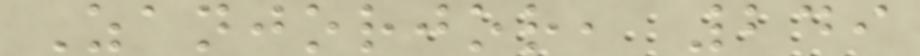Zanjorjor, 249
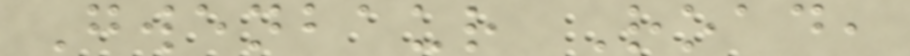Gwenbaur Road,
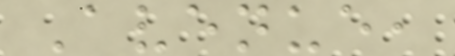Avenue,
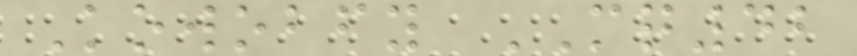Kowobfy MQ42
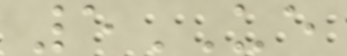5UE
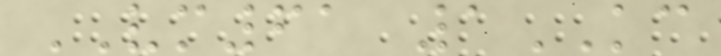VM61 1KC
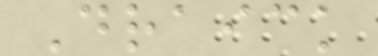Draick
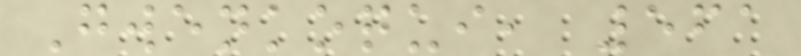Gwenkoqui, 561
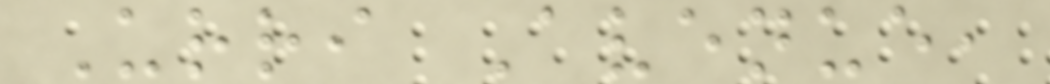Urri Avenue,
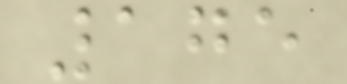175
